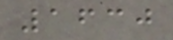1630
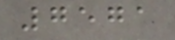7571
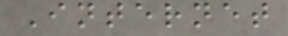Internet
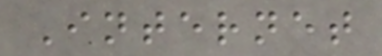Internet
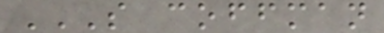S COFFMAN
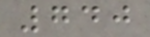740
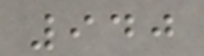940
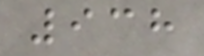938
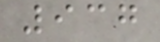937
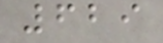629
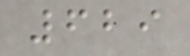629
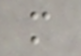m
